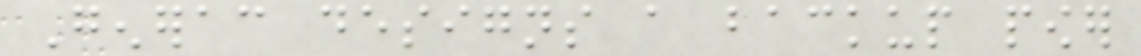Generac designs a backup power
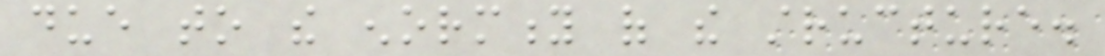due to the enormity of the structure.
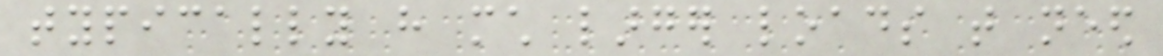typically have much larger loads that need
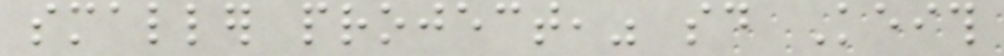smaller project," said Keith
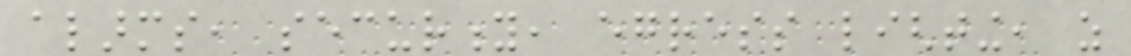alarms, security, egress lighting, as
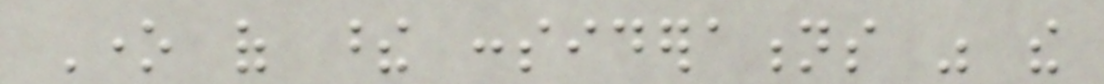One of these considerations was the
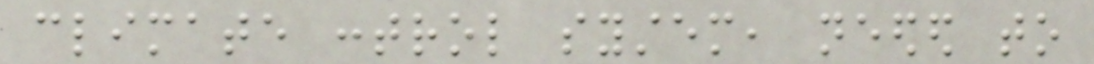climate control system, needed to
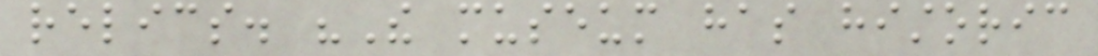relics. "The museum has historic
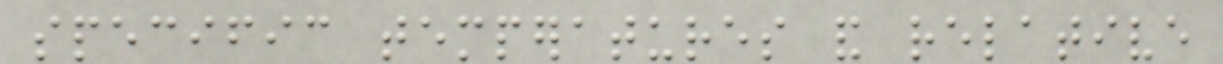specific temperatures and relative
